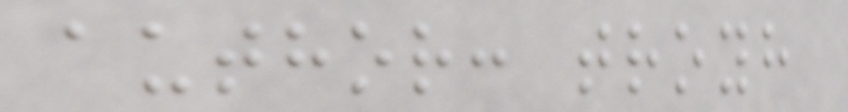author: troyh
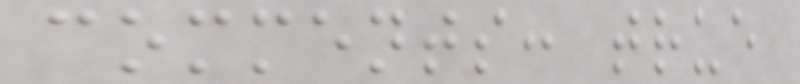comments: true
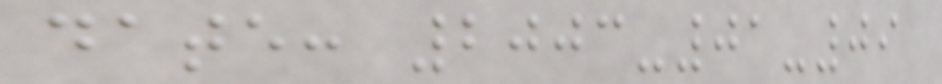date: 2003-01-09
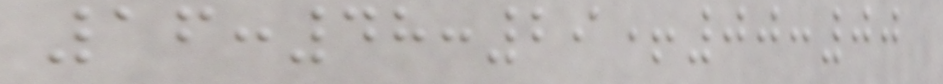16:48:29+00:00
